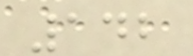142
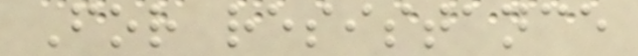For resistance
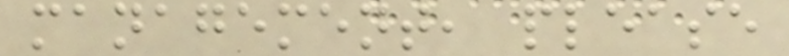management, please
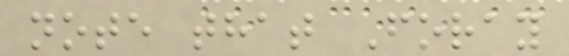note that Foray
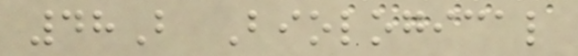48B Biological
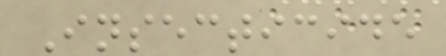Insecticide
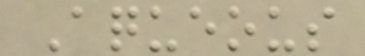Aqueous
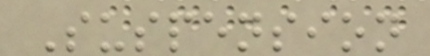Suspension
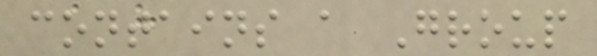contains a Group
